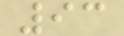93
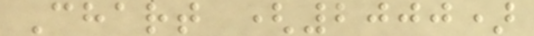Chart (2000)
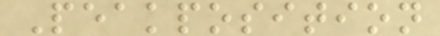Peakposition
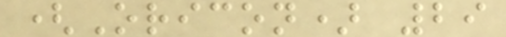(Oricon) 29
